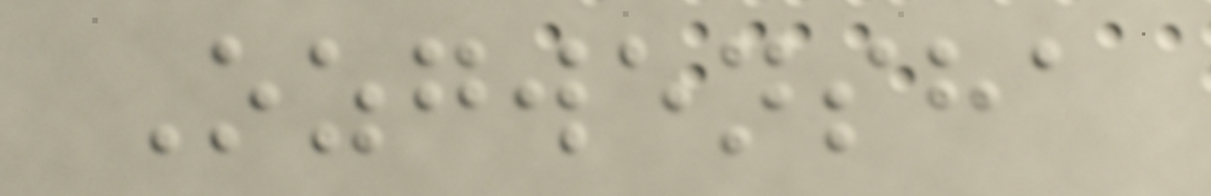Ozgwensha
